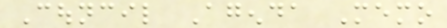Council Agenda Memo
